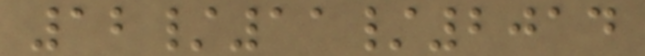12/11/2014
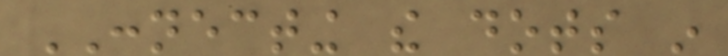CONNECTING the dots in
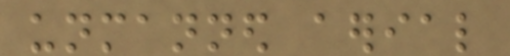unmanned aerial
